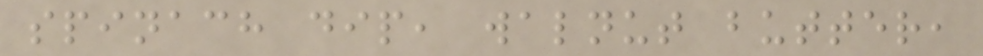spinach dip, walnut butter,
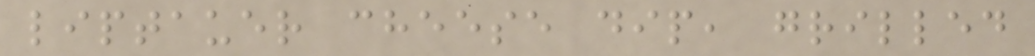liptauer cheese dip, grilled
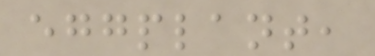eggplant,
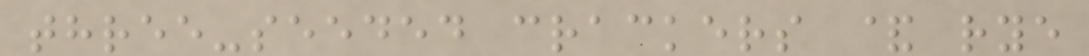three-seeded crackers & rye
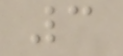3
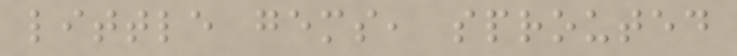little gems, sprouted
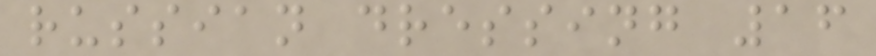russian dressing 16
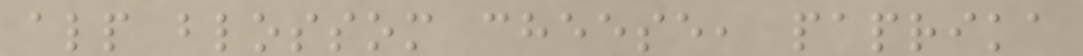alp blossom cheese, paprika
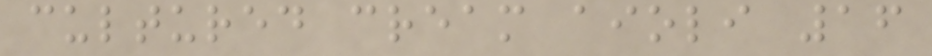cultured cream aioli 16
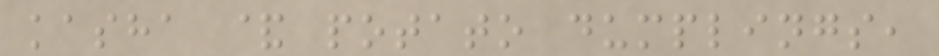kasha & potato dumplings,
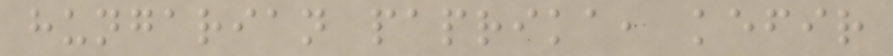hungarian paprika, kefir
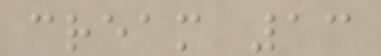cream 13
